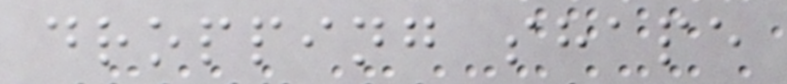dropping shape
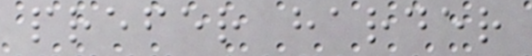prefer harder
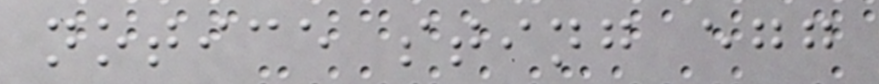notice sting egg
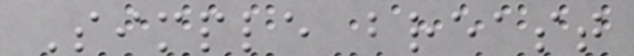Simple breast
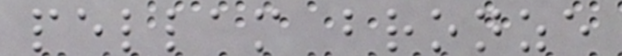pellam bronze
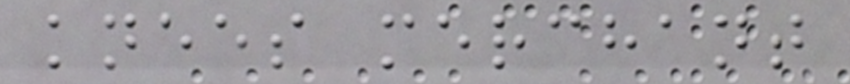knees merchant
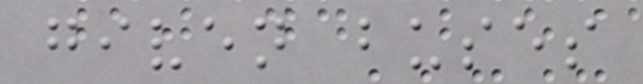given buses
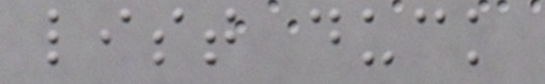list duck
